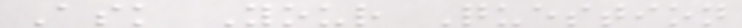Ask Your Question
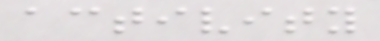activity
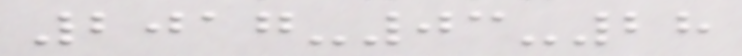2017-03-28
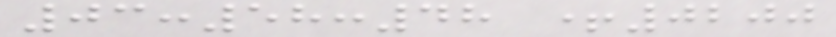03:58:48 +0200
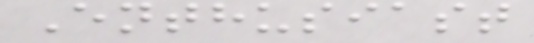Enthusiast
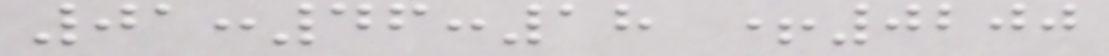01:46:18 +0200
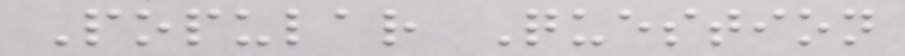Popular Question
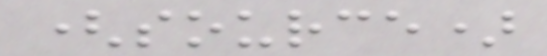(source)
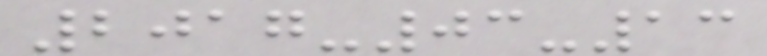2017-03-13
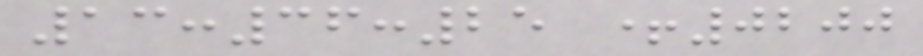13:36:25 +0200
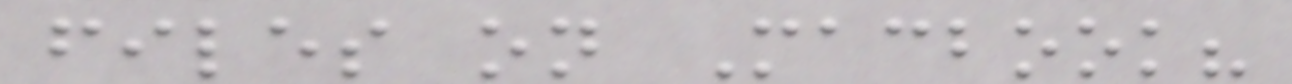files on Macbook?
